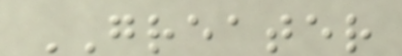GREATER
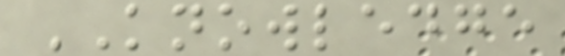KNOWLEDGE
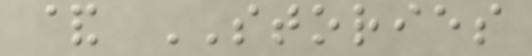& STORIES
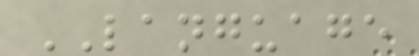LANGUAGE
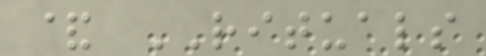& RITUALS
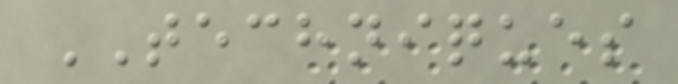TECHNIQUES
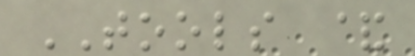TOOLS &
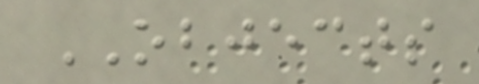OBJECTS
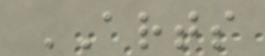ARTS
